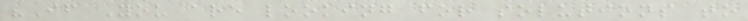"If You are looking for solutions to
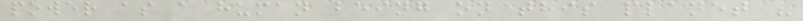power as a human being on this planet "
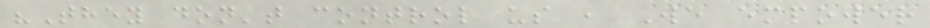"They don't control us , We empower
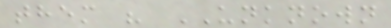them " UNKNOWN
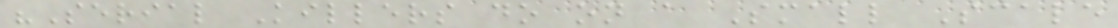"Serial Killers do on a Small Scale
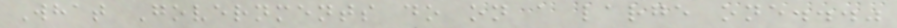What Governments do on a large one..."
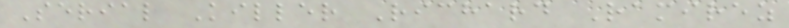Serial Killer Richard Ramirez
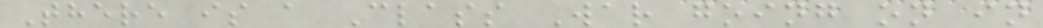There is a Class War going on in
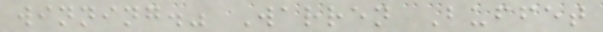winning." Warren Buffet
